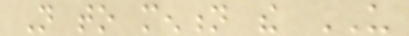Not to mention the US
